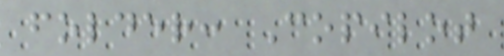folder: Copilot
